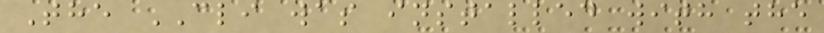The CLI was installed with the
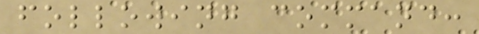following command:
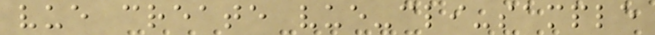vue create vue-cli-sample
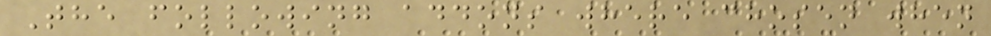The following addons where chosen when
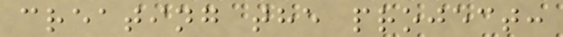creating the project:
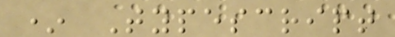* Typescript
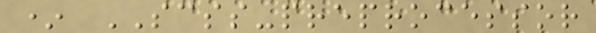* SCSS-preprocessor
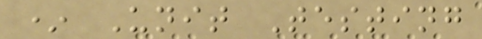* Unit Testing
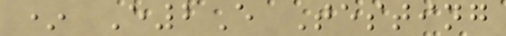* E2E Testing
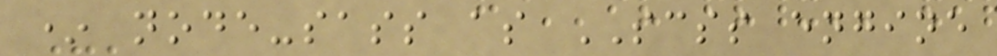* node-sass as SCSS engine
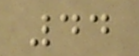44
